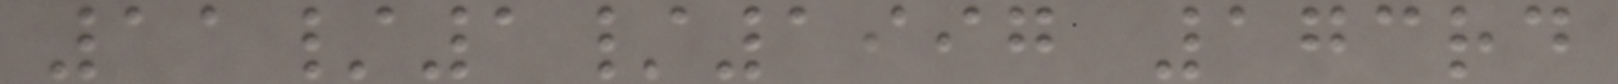11/1/1997 173rd
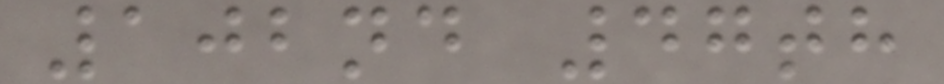102nd 47th
